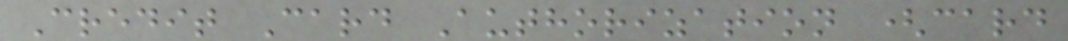Credit Card Authorization (card
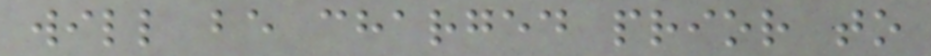will be charged prior to
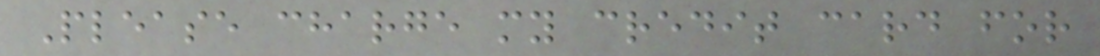Please charge my credit card for
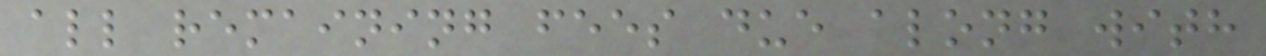all remaining fees due along with
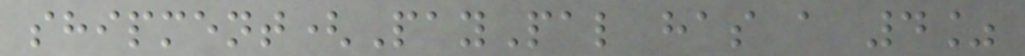shipment(PayPal has a 4%
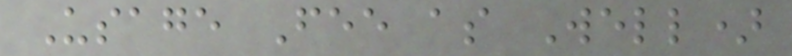Usage Fee as Well)
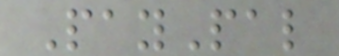PayPal
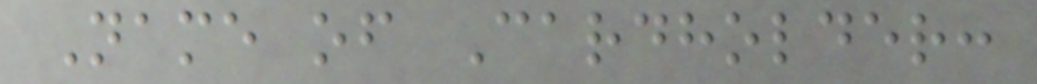Name of Cardholder:
